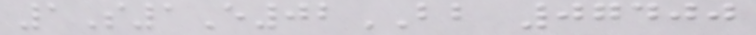1S1E02BB 07400
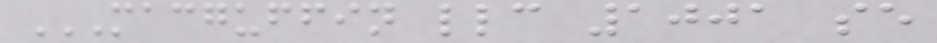MACGUFFIN LLC 1001 SE
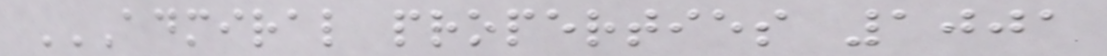ADMIRAL PROPERTIES 1001
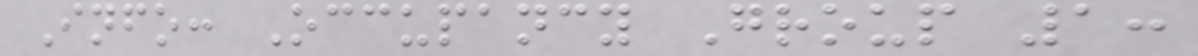Info: Occupancy Group 1:
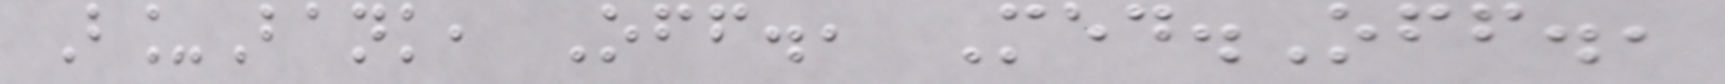B_Bank, Off., Med.Off.,
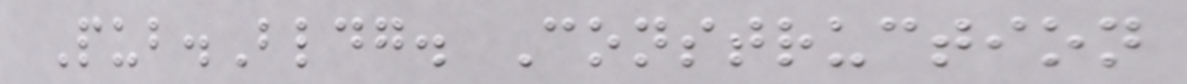Pub.Bldg. Construction
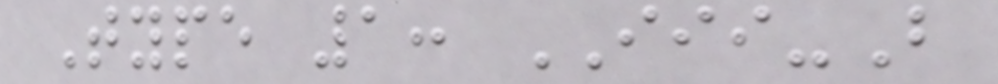Type 1: III-B
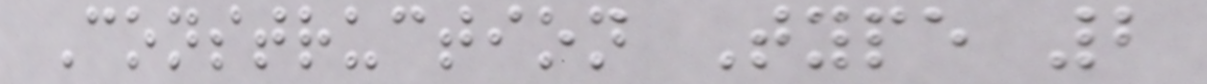Construction Type 2
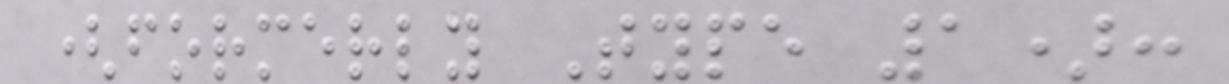(formerly Type 1):
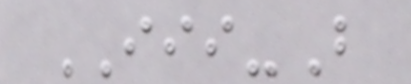III-B
